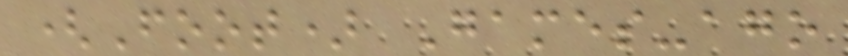(Foot) Games-ago
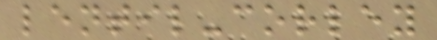lentil-corley
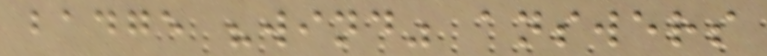badge "wind" answers
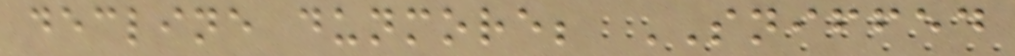decline dunmore; SNIFFED
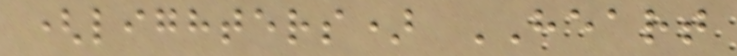(lighters) HEART
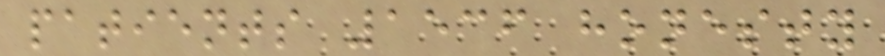patients 1536 honesty
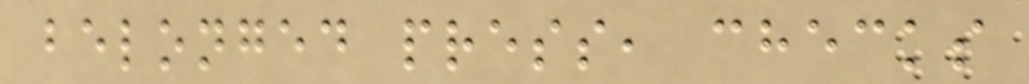belonged press, checks
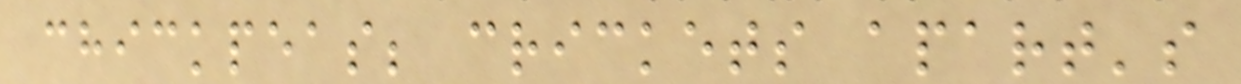chickpeas; crickets apart's
